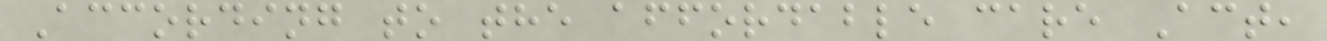According to the affordable care Act,
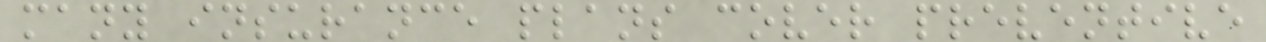many insurance plans cover preventive
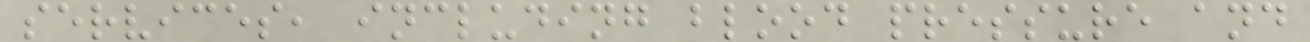services, including blood pressure and
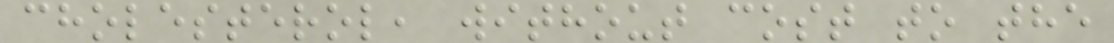cholesterol, without cost to the
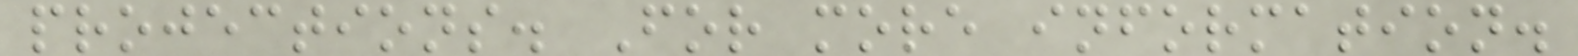projections. For more information.
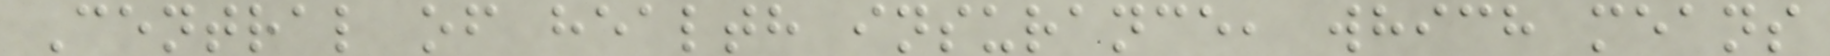Central of health insurance, which means
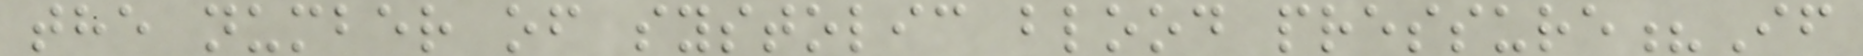the number of systolic blood pressure?If
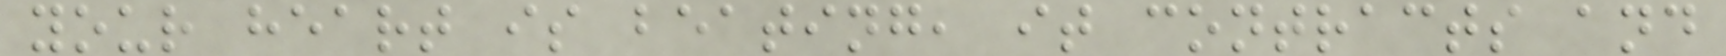your heart is beating, it contracts and
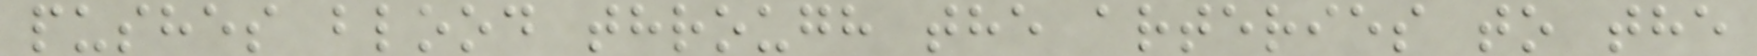pushes blood through the arteries to the
